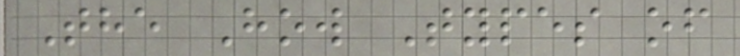The How Types of
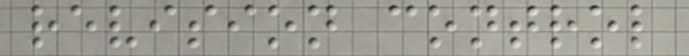revision control
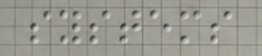systems
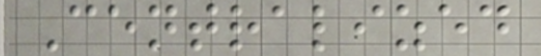Centralized
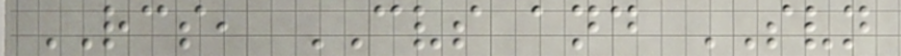RCS, CVS and SVN
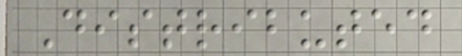Distributed
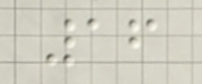16
